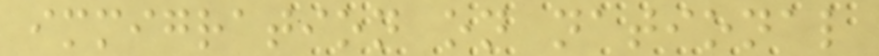immigration on national
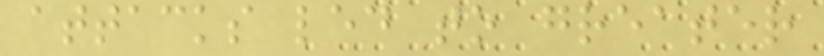attacks led to greater
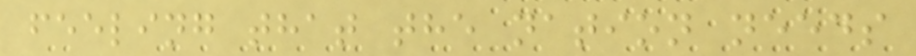feeling that the nation needs
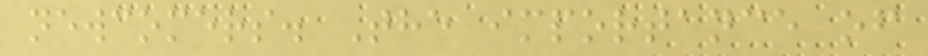newcomers. The importance of
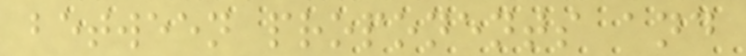between proponents and
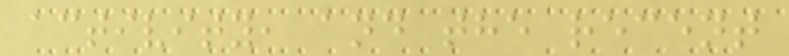activity, and the recent
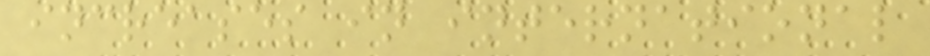increases in international
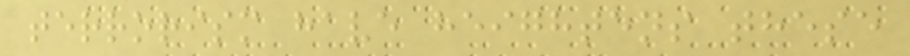terrorism have heightens these
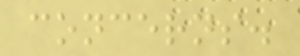concerns.
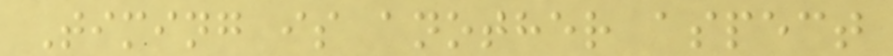Timing is another aspect
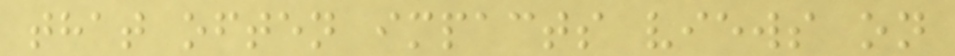that often impacts views on
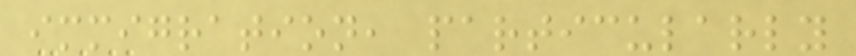immigration, particularly
